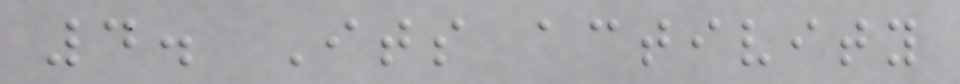4. Its activity
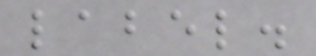label.
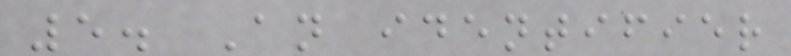5. An identifier
